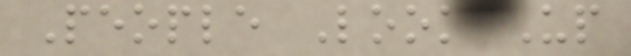People Look Up
